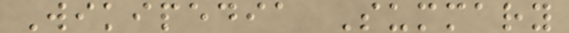Wikipedia Summary
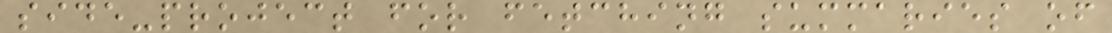side-project for fetching summaries of
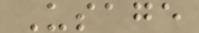Usage
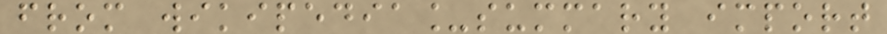from wikipedia_summary import
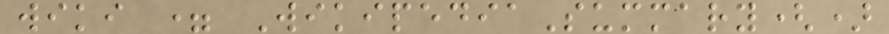wiki = WikipediaSummary()
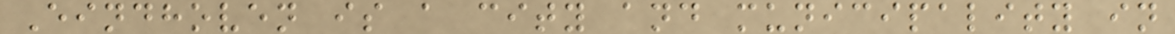Eindhoven is a city and municipality in
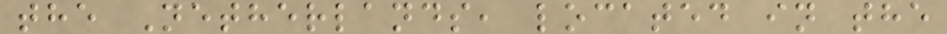the Netherlands, located in the
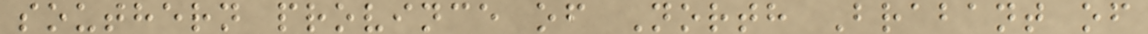southern province of North Brabant of
